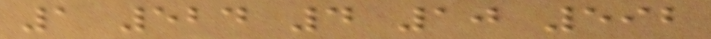1 524 4 10 592
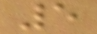5
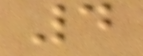4
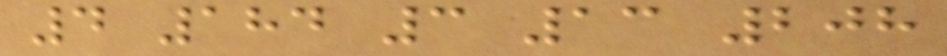4 184 3 13 208
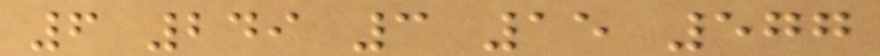6 249 3 15 577
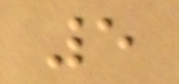5
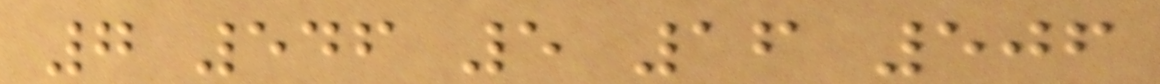7 546 5 16 506
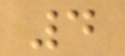4
